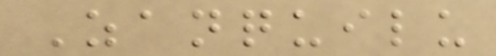Zanquilu
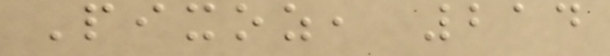Pixoz, 214
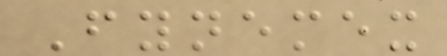Fynemex
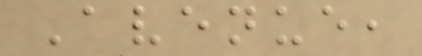Avenue,
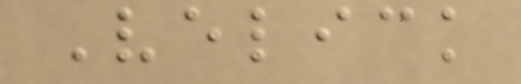Velick
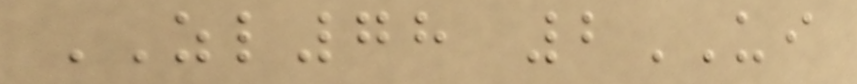ZL78 2UI
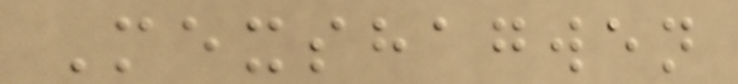Mexshagwen
